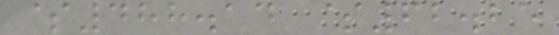$488.14 $62.25
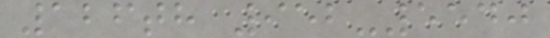126th 952-5540
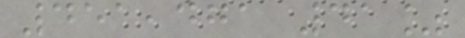451,471 41%
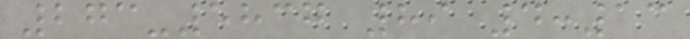273-5837 89 4:13
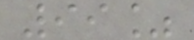99%
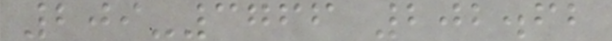209-3766 202.62
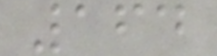164
